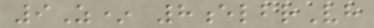9Z* 8elbrVh
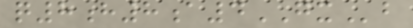q8h8a4GXb
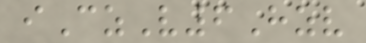iCzV6Hzv
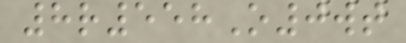8r558O0wt
